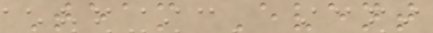Team Event
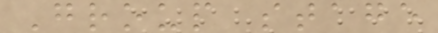Group stage
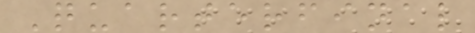Quarterfinal
